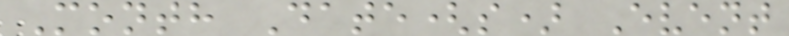Month Date(s) Event
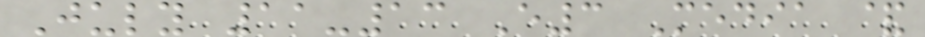July 11-13 E3 Media &
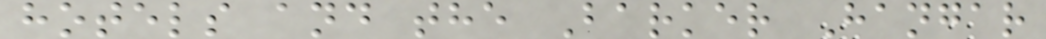hotels and the Barker Hangar
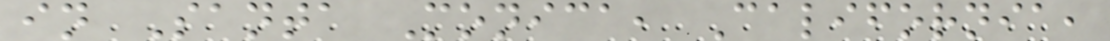in Santa Monica, California,
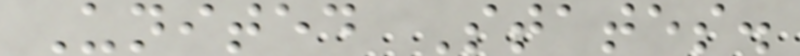United States.
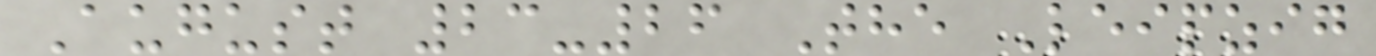August 23-26 The Leipzig
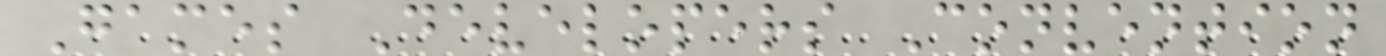Games Developers Convention
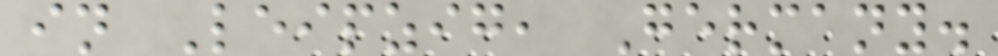in Leipzig, Germany.
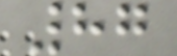87
